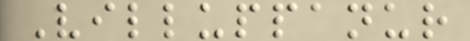Villuppanur
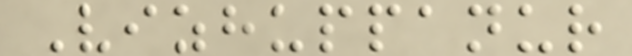Vizhuppanur
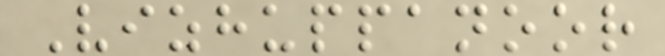Vizhuppanoor
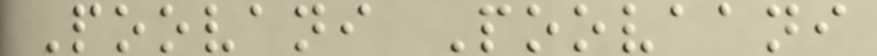Poovani Poovaani
